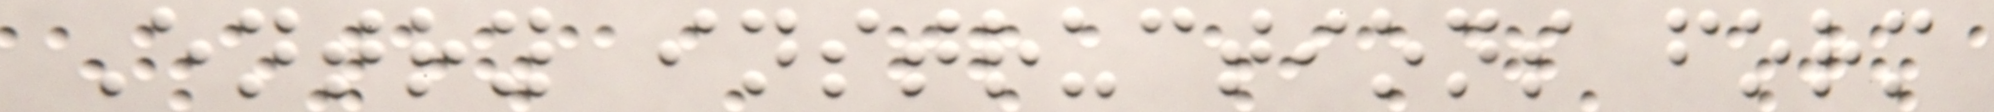Entry instructions form
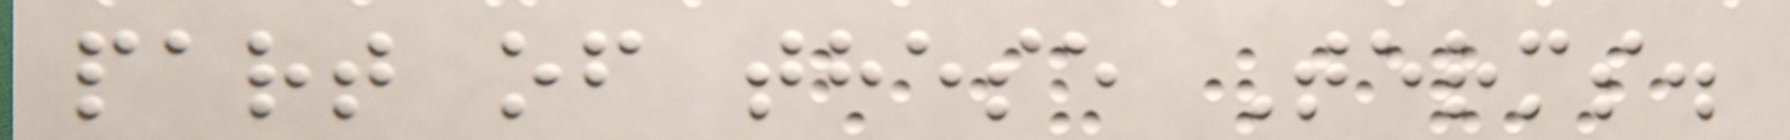part of these Terms.
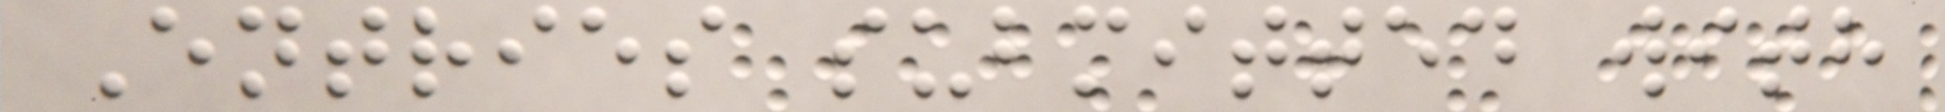Entries submitted with
